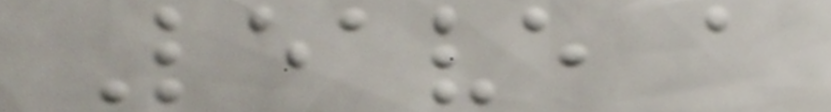Leave a
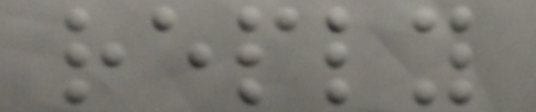reply
